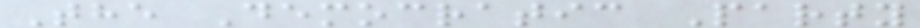The Democratic Party
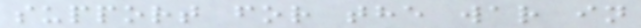support for the war in
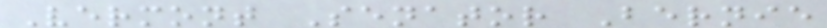Vermont Senator Bernie
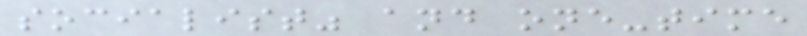socialist" and one-time
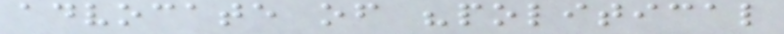advocate of "political
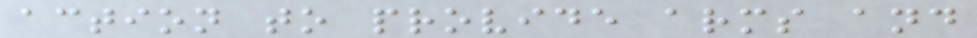action to provide arms and
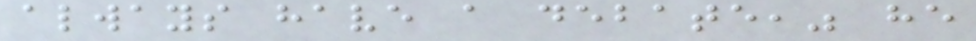always have a debate," he
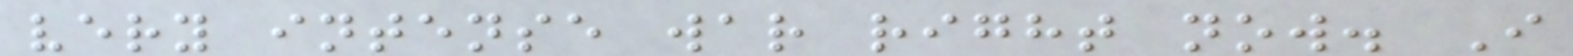very intense war right now. I
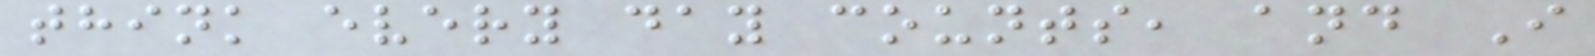think every day counts, and I
